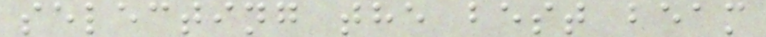selecting the best beam
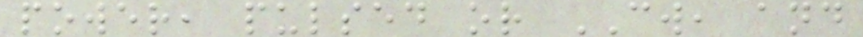power, pulsed or CW, and
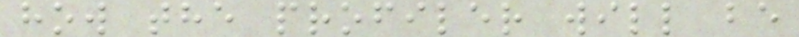how the profiler will be
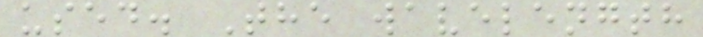used. The wavelength
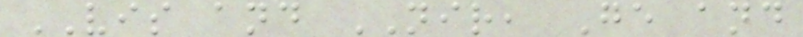VIS and NIR, Ge and
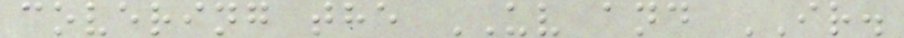covering the UV and IR.
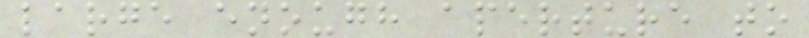large enough aperture to
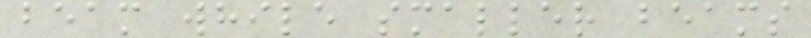beam while smaller beams
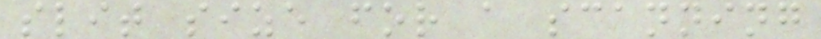slit size for a scanning
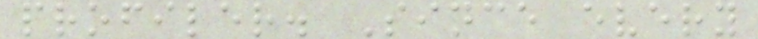profiler. Since every
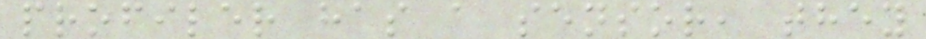profiler has a sensor, they
